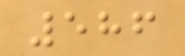586
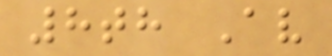8th Av
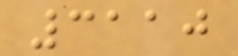3110
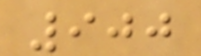900
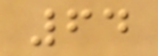64
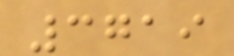3719
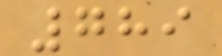789
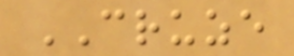CRUZE
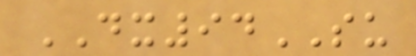DX94SU
